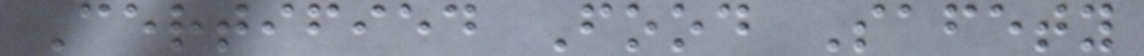Certified Food Safety
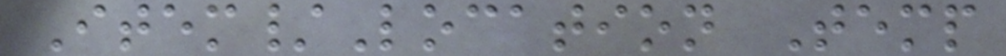Item/Location Temp
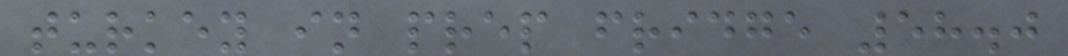turkey in prep fridge 58.0
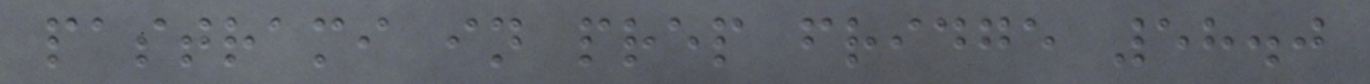pastrami in prep fridge 58.0
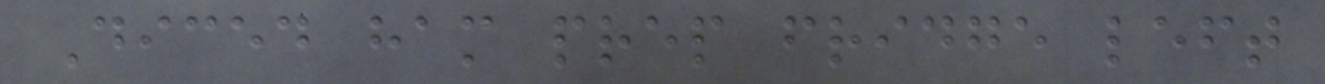Diced ham prep fridge left
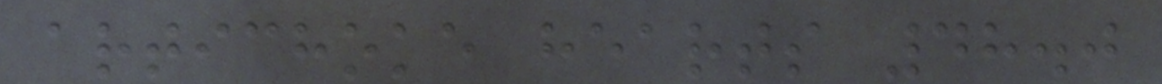artichoke hearts 48.0
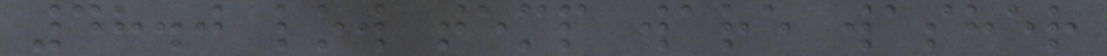48.0 low temp ware washer
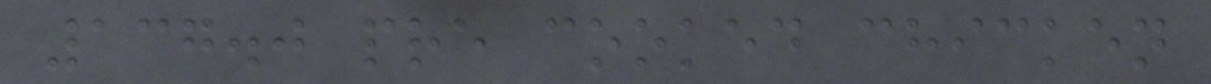137.0 pre cooked chicken
